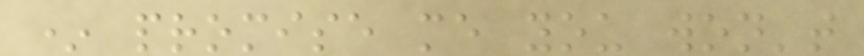* promise me you won't
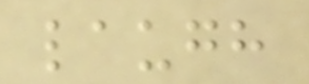laugh
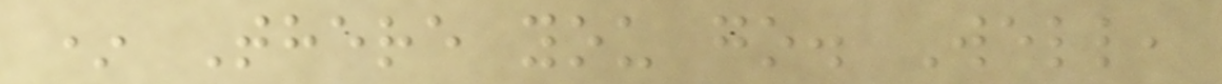* There you go. Well,
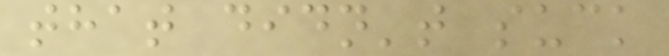that didn't suck
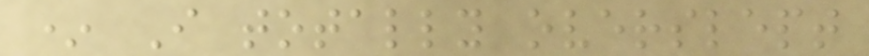* I totally overslept
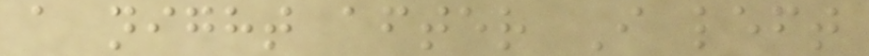a night after I left
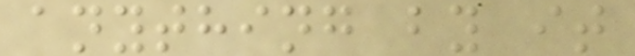anything by it
